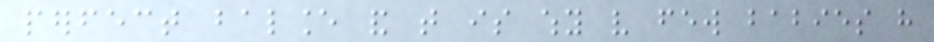perfect balance and that is why very few babies have
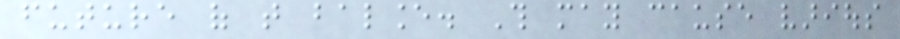future of that balance. This may cause various
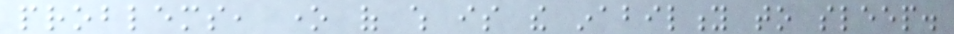problems, one of which is the inability to sleep.
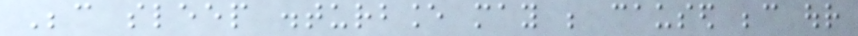Because sleep disturbance may be caused because our
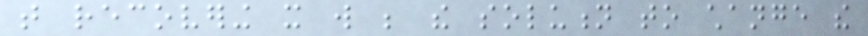that recovering it will be the solution to change the
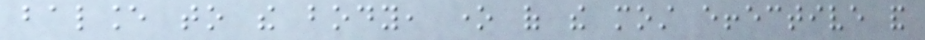balance to the body, one of the most effective and
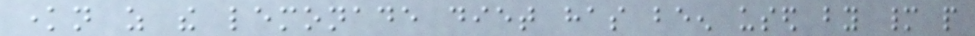known as the lemonade diet has been used by many people
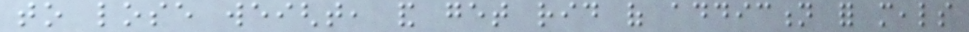to lose weight, and get rid of addiction for meals
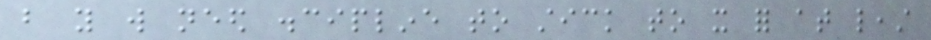but you will need discipline to stick to it for at least
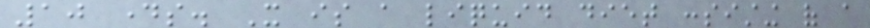10 days. It is a liquid diet consisting of a
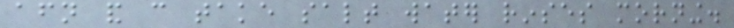afternoon and can take salt water rinses morning.
